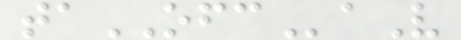taOFCaV
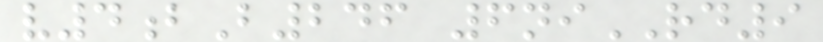v4bB246 6niRD9
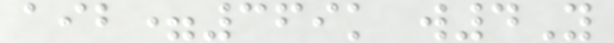aib=369k w4Y
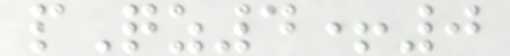pQz4+0
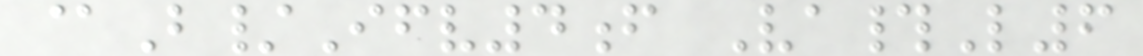@B/Ifv4f Va#L6
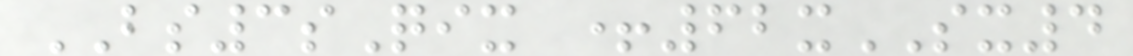BS3sQix +62xSX4
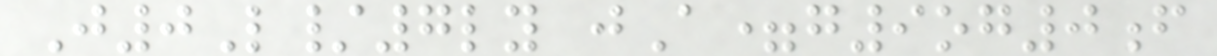J0L/7ly jA=g9og0f
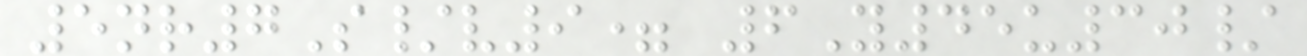5nr7S/v9= 6Y45u30/
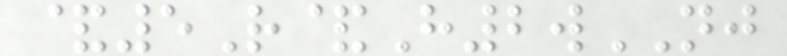&5R&H2wNJ
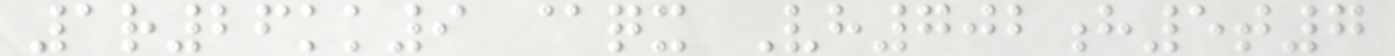1r26kk9 @qx Vh702h5t7
